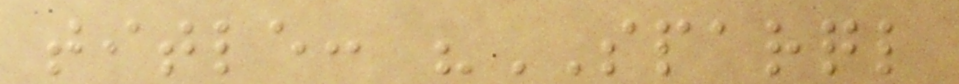title: "SPARQL
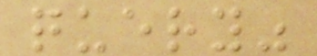query"
